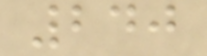240
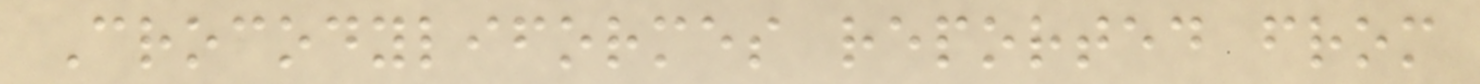Crocodyliformes reported from
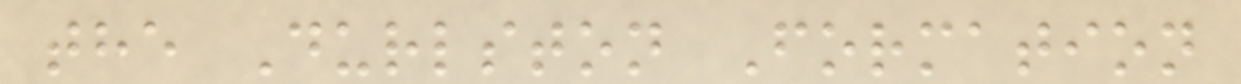the Durlston Formation
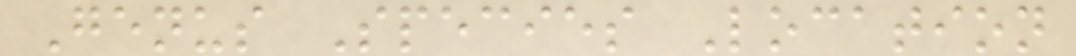Genus Species Location
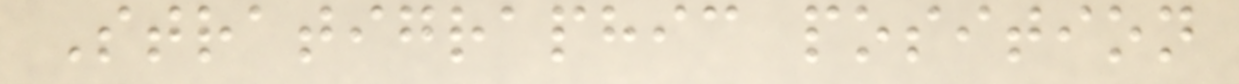Stratigraphic position
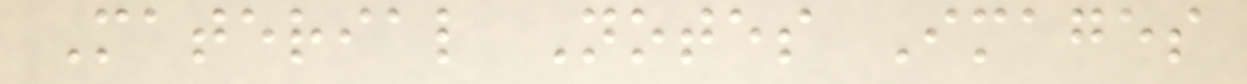Material Notes Images
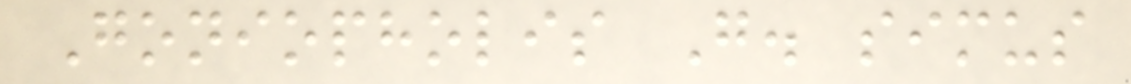Goniopholis G. simus
